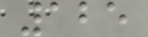125
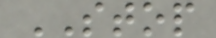STOP
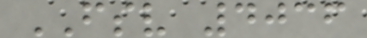FSV 4036
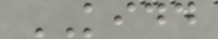KIDD
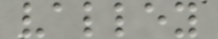valley
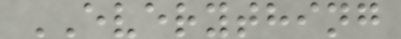EVERYTHING
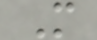M
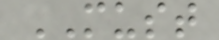MUST
